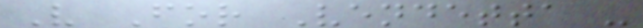V For Vendetta -
